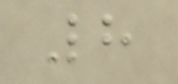8
